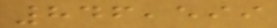846,599
